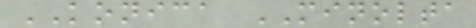KONICA MINOLTA
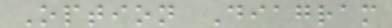Option Diagram
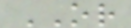OR
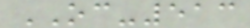OC-513
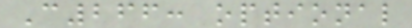C266: optional
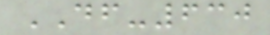DF-630
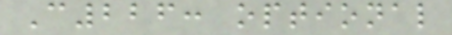C226: optional
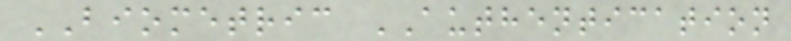BIOMETRIC AUTHENTICATION
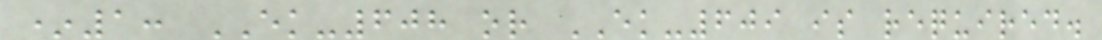*1: EK-608 or EK-609 is required.
